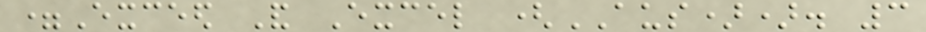=Exceed And Excel (AUS)). 3
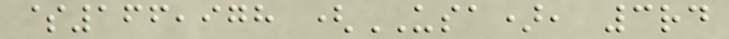$166,978 (USA), 3rd
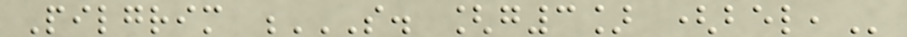Pilgrim S. [G3] (BEL,
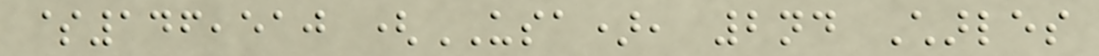$146,510 (USA), 2nd Charles
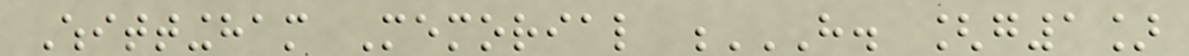Whittingham Memorial H. [G1]
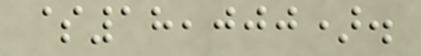$18,000).
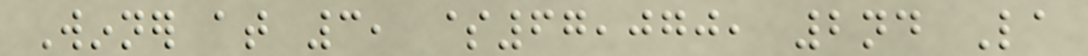Winner at 3, $67,070, 2nd La
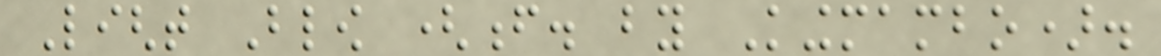Light Blow (f. by Kingmambo).
